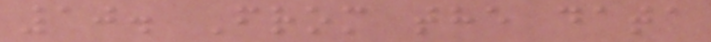10. From the data
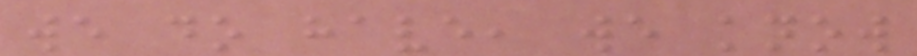we do have, we know
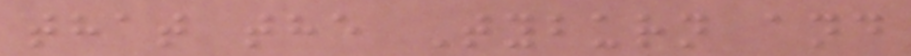that the Tyburn and
